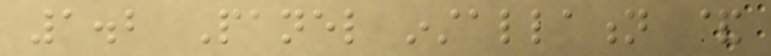1.2 Panel installation &
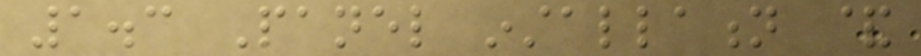1.3 Panel installation &
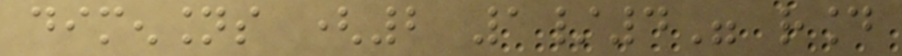dimensions (2 1/4" round
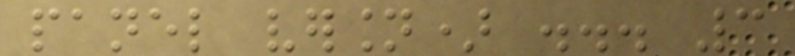panel version) ... 3
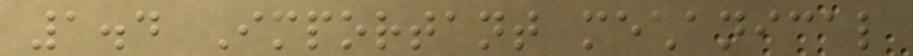1.4 Important mechanical
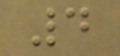4
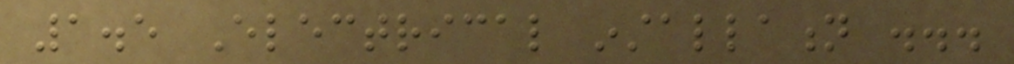1.5 Electrical installation ...
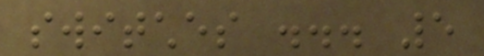switches ... 5
